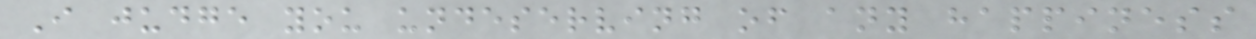I judge you undeserving of any happiness
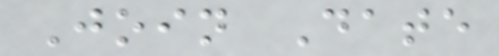Join Date
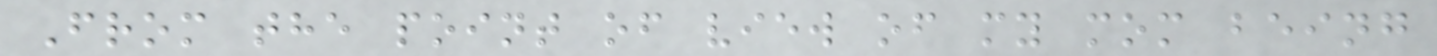From the point of view of my mom being
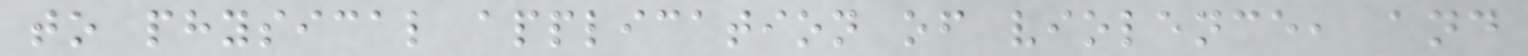to physical application of violence, and
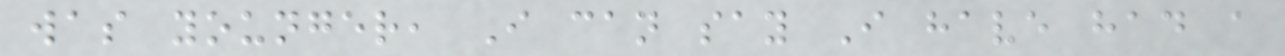was younger, I can say I have had a
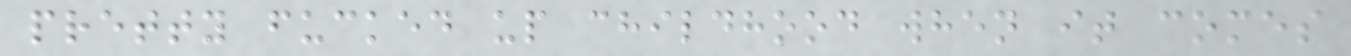pretty fucked up childhood when it comes
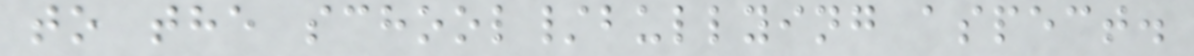to the school/bullying aspect.
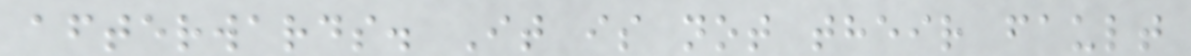afterwards. It is not their fault
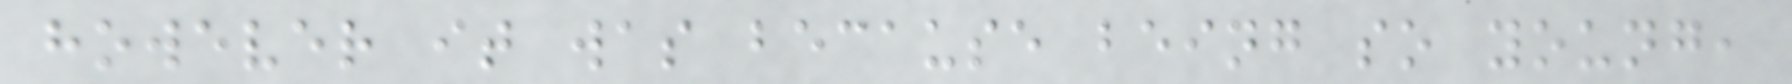however it was because being so young,
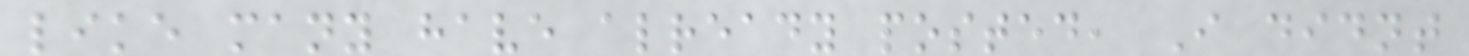like many have already posted, I didnt
